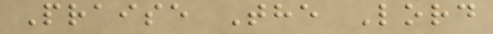Praise The Lord
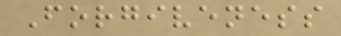Forgiveness
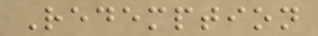Redemption
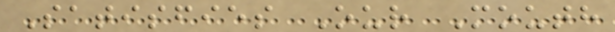Satisfies Our Mouth
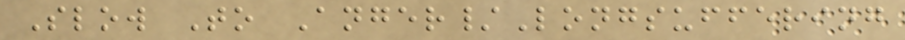Slow To Anger/Longsuffering
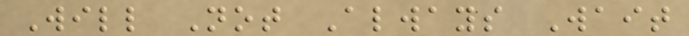Will Not Always Wait
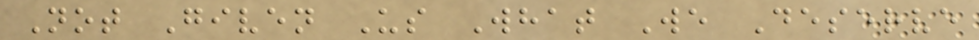Not Given Us What We Deserve
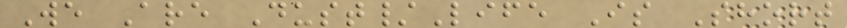We Are Dust/Life Is Short
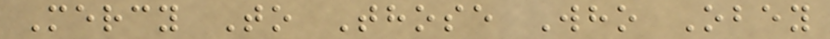Mercy To Those Who Obey
